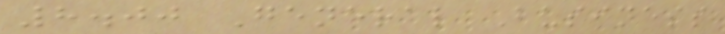8.00 General Business
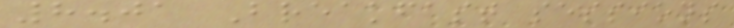8.01 Breakfast sessions
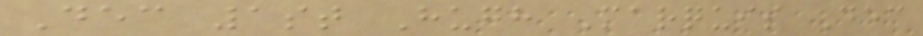Dec 1st Hugh Marquis Dec
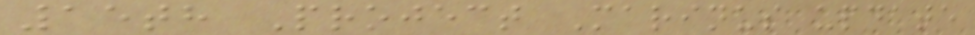15th Project Marinus update
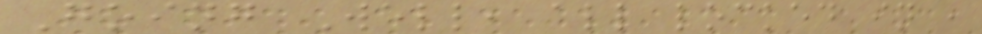Going Well, all locked in ,
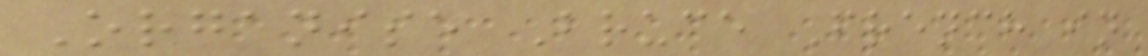Organise Bruce French in
